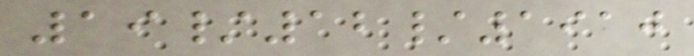19/12/1910
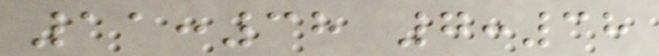11:38 7:38
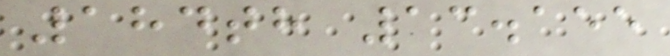184th 13.155
